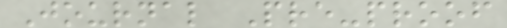Journal Pre-proof
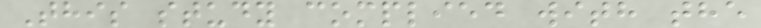This study complied with the
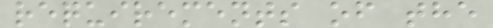requirements of the
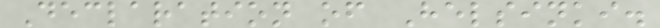Declaration of Helsinki.
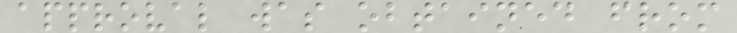approval was obtained from
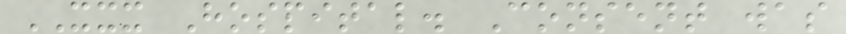XXX Hospital. Consent was
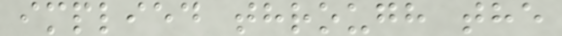implied through the
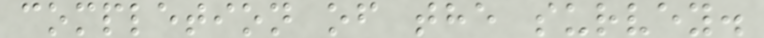completion of the survey.
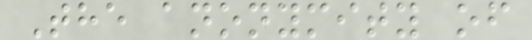The anonymity of
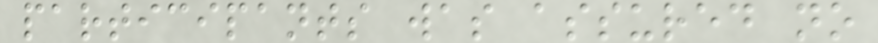participants was assured no
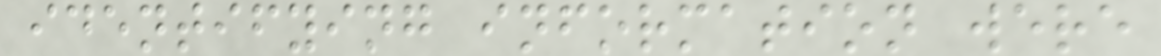identifying information were
